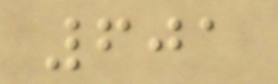601
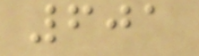601
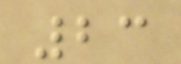23
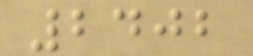2402
